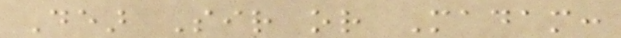Dear Sir or Madam:
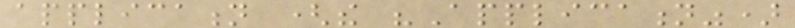application (the "Application")
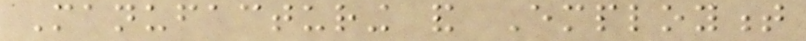Manufacturing and Employment
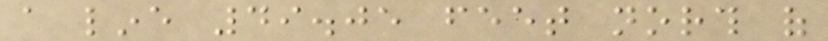a line 49.05 feet north of
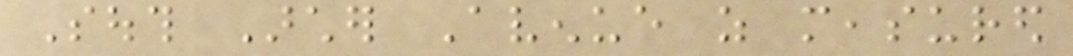South Archer Avenue as measured
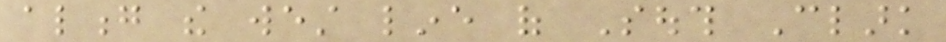along the west line of South Clark
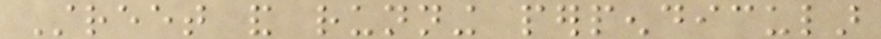Street and running perpendicular
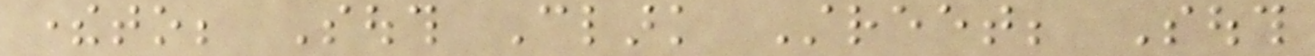thereto; South Clark Street; South
